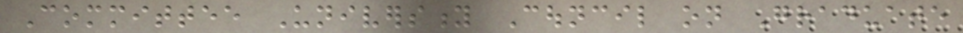Committee University Council on Graduate
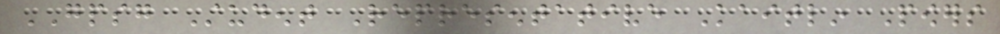GPSG Student Representative Kaitlin Powers
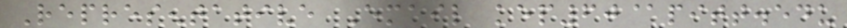Representative Email kep60@pitt.edu
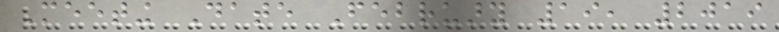Meeting Date February 19, 2019
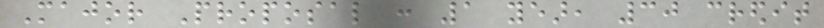Major Proposal : 1 year, 30 credit
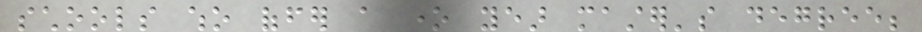schools who offer a one year master's degree;
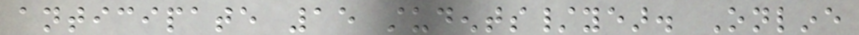anticipate 15 students/year. Online
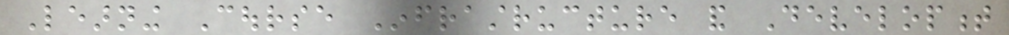Learning Course Infrastructure and Development
